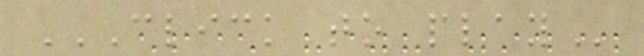CLICK TO PLAY
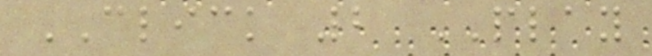CLICK 2 PLAY
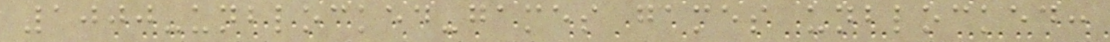1000-unblocked-games games unblocked:
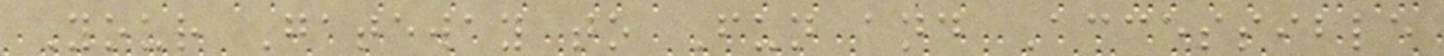Your Gateway to Fun and Accessible
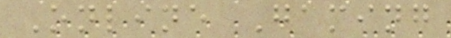Online Gaming
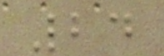24
